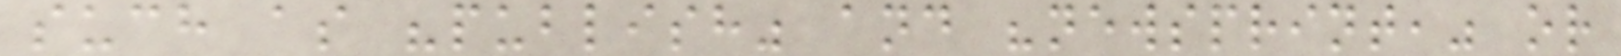such as "publish" and "newsprint," or
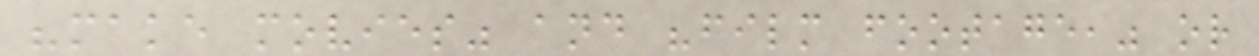"make movies" and "film footage," or
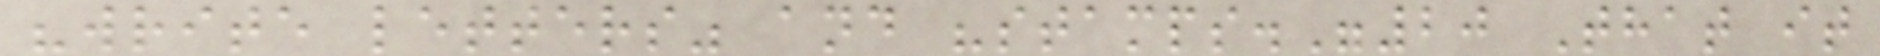"write letters" and "stamps."20 That it
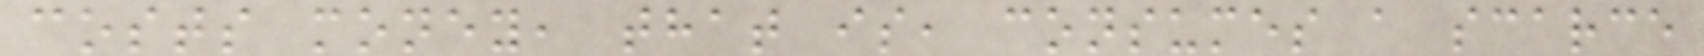costs money, that is, consumes a scarce
